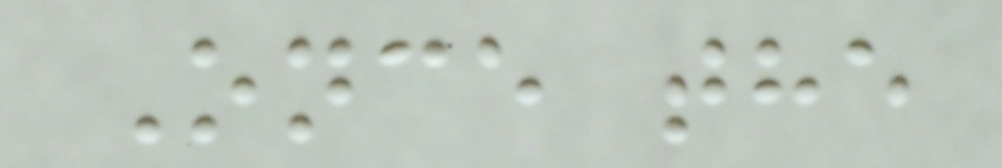Once the
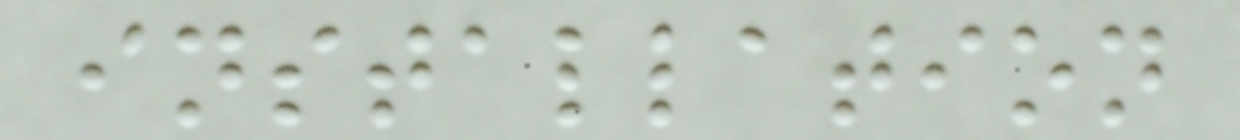installation
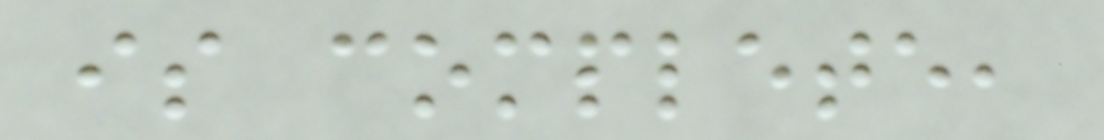is complete,
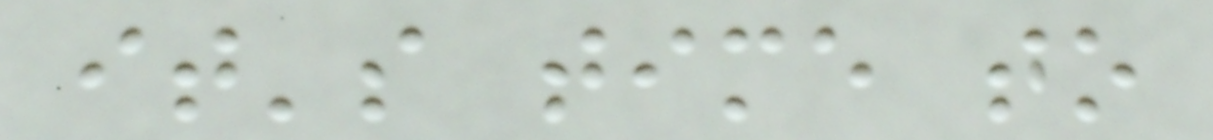it's time to
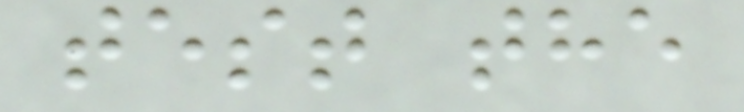test the
